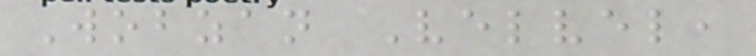Wobzan Velvel,
